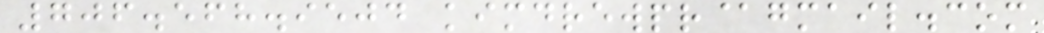706.568.9504 kimdrewpr@gmail.com
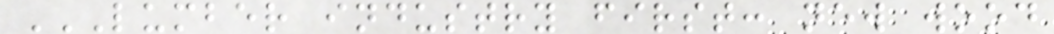LUMBER INDUSTRY FIRST: NEW WOOD
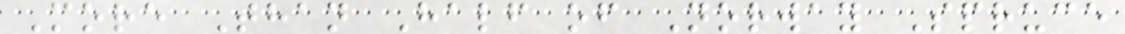More Than Half of Norway Spruce
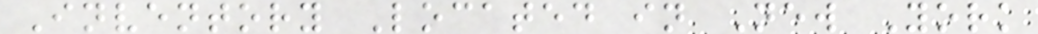Inventory Located in New York
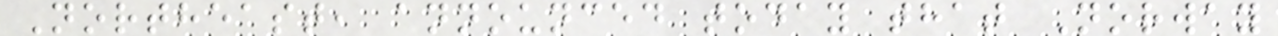Northeast, announced today that Norway
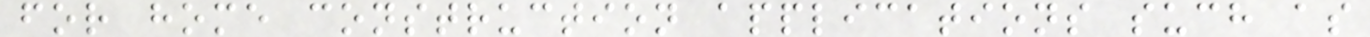for home construction applications such as
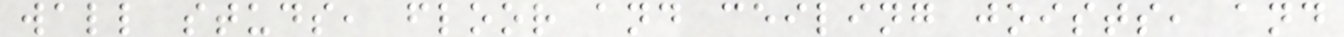wall studs, floor and ceiling joists, and
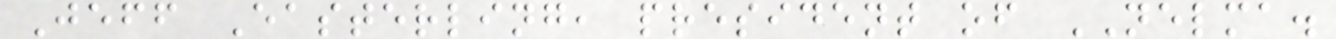Jeff Easterling, president of NELMA.
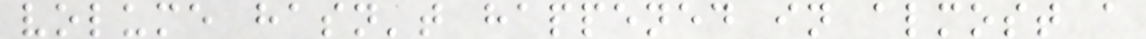volume hasn't happened in almost a
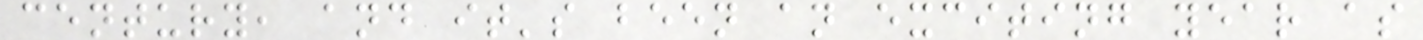century, and it's been an exciting year as
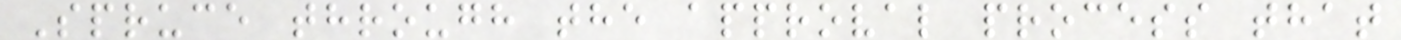Spruce through the approval process that
